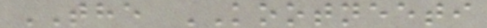THE KOOTNEETI
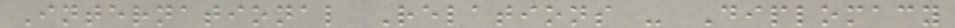International Relations - Diplomacy
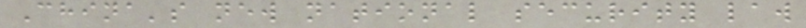China's new national security law
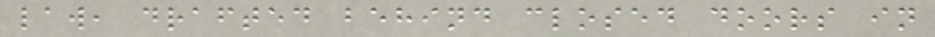law, drafted behind closed doors in
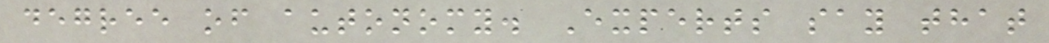degree of autonomy. Experts say that
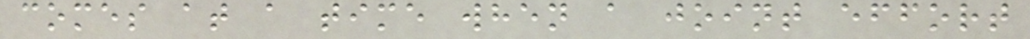comes at a time when a joint effort
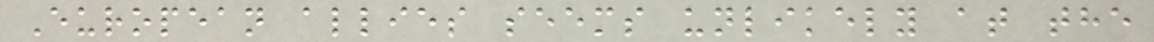European allies seems unlikely at the
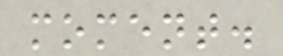moment.
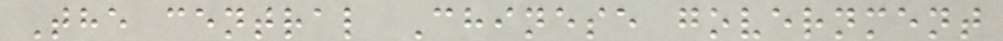The central Chinese government
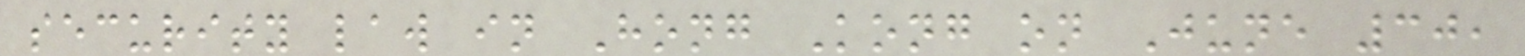security law in Hong Kong on June 30,
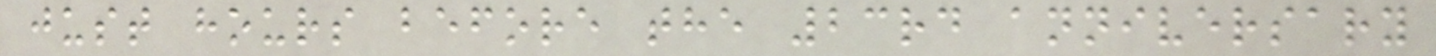just hours before the 23rd anniversary
